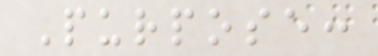Purpose:
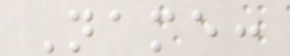Name:
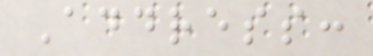Address:
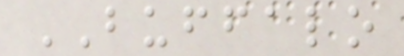BUFFALO
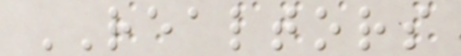REALTORS
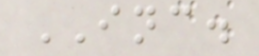INC.
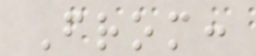From:
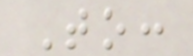To:
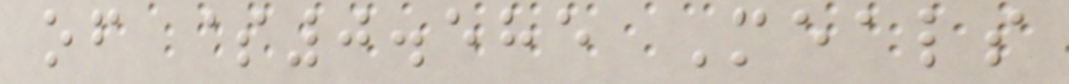of $0.585 Meals
